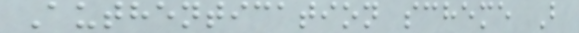Authentication scheme B
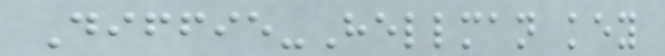Diffie-Hellman key
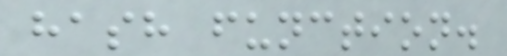hash function.
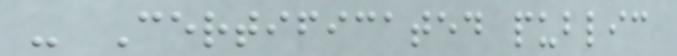- Certificated public
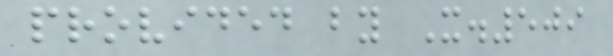provided by X.509
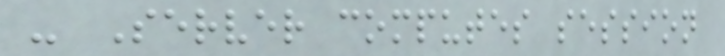- Server computes session
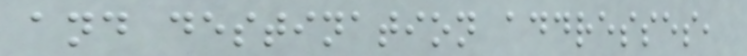and destination addresses,
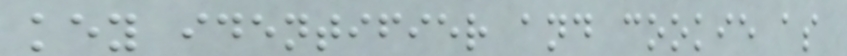key identifier and cookie as
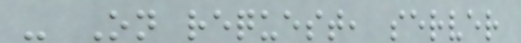- On request, server
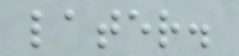later.
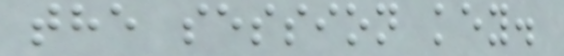the session key.
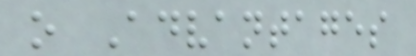o Advantages
